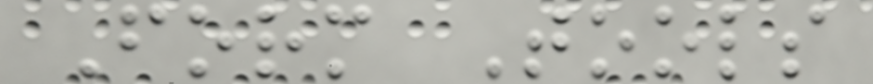Form Tools
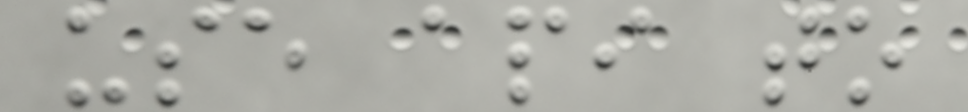use api to
